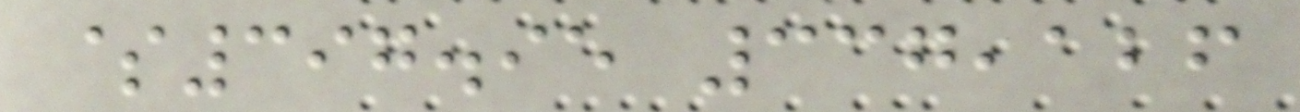$397.95 337,126
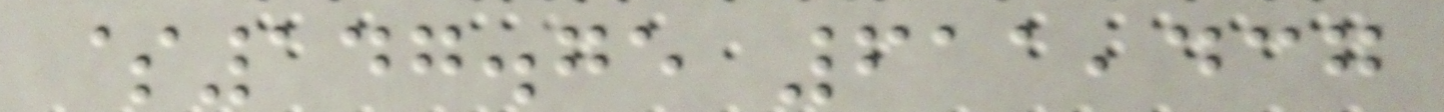$147.75 611,437
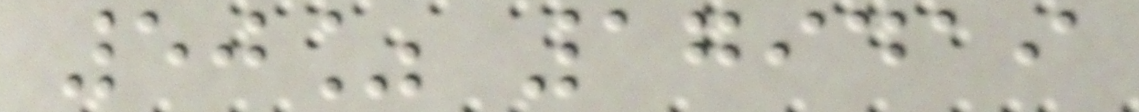50% 179419
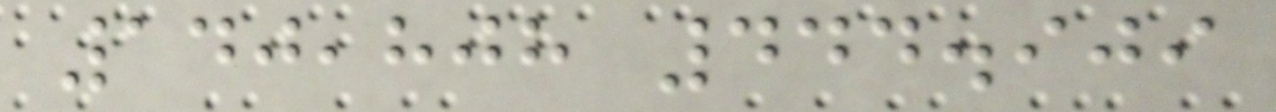140,808 444.909
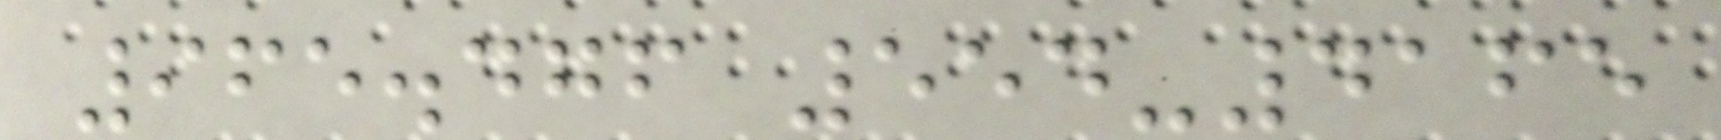965.476 554-4165
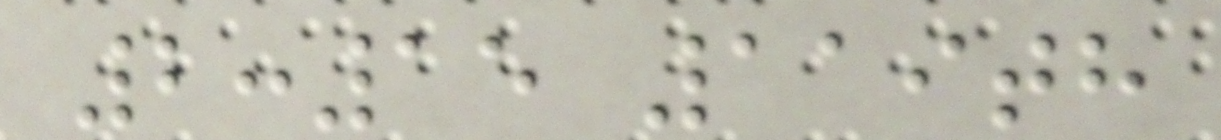2:15 119th
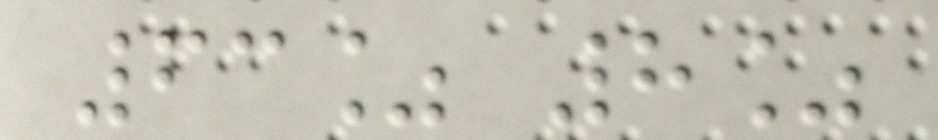63% 8%
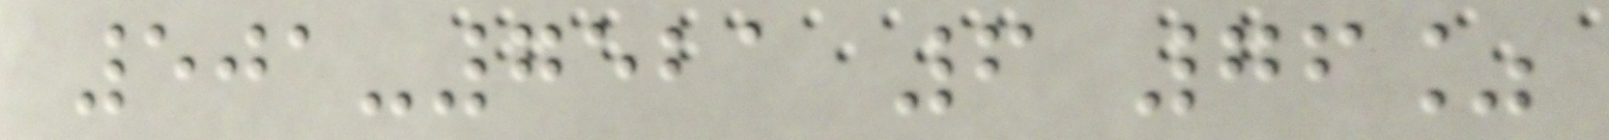501-7521 6 76%
